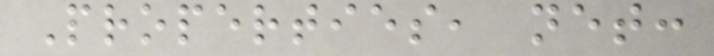Properties, net:
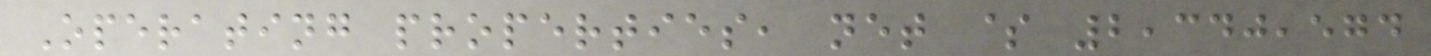Operating properties, net $ 2,340,574
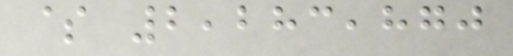$ 2,283,870
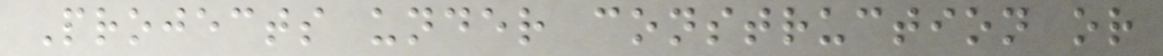Projects under construction or
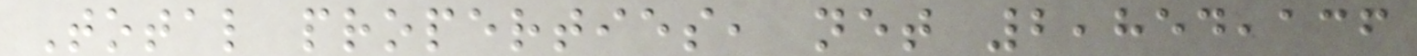Total properties, net 2,854,136
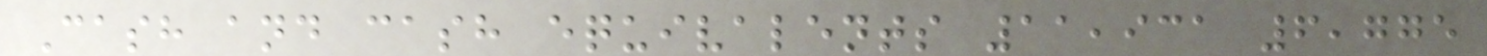Cash and cash equivalents 11,931 6,775
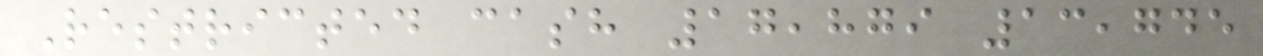Restricted cash 17,879 13,745
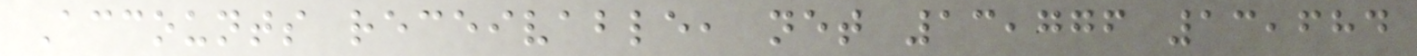Accounts receivable, net 13,776 13,684
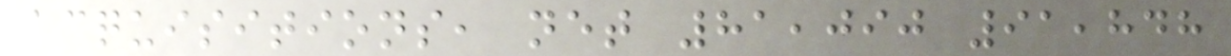acquisitions, net 81,090 91,848
